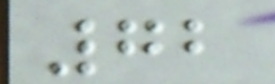72
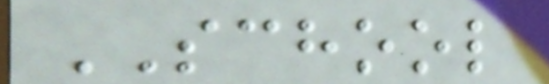SCHOOL
